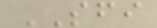SFI
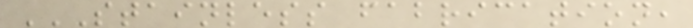STAINLESS FABRICATION,
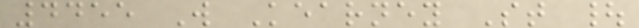4455 W Kearney St |
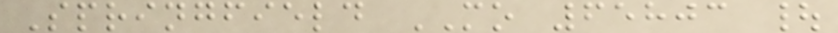Springfield MO 65803 |
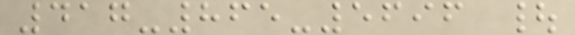417-865-5696 |
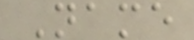Name
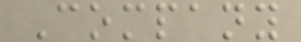Company
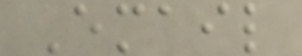Email
